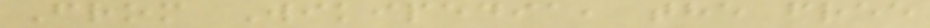From Wikipedia, the free
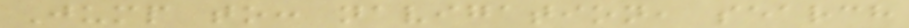Jump to: navigation, search
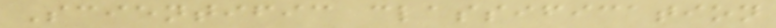Scientific classification
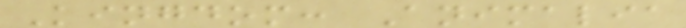Kingdom: Animalia
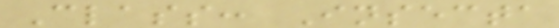Class: Insecta
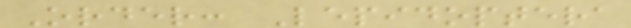Order: Lepidoptera
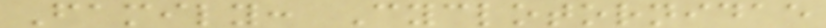Family: Cyclotornidae
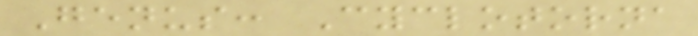Genus: Cyclotorna
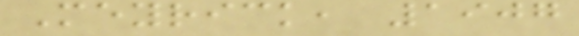Meyrick, 1907
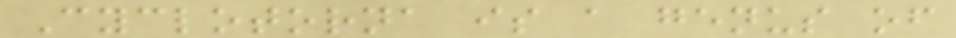Cyclotorna is a genus of
